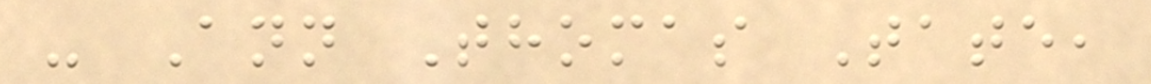- Ann Thomas Tate,
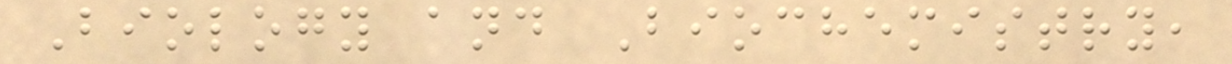Biology and Biochemistry,
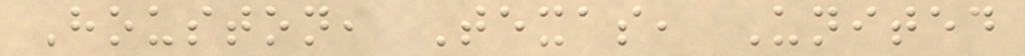Houston, Texas, United
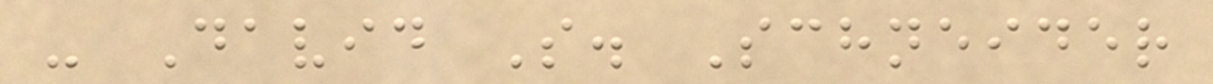- David S. Schneider
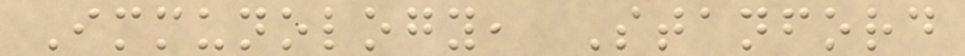Immunology, Stanford
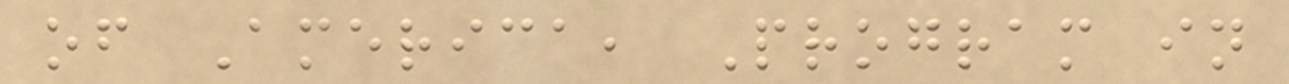of America, Program in
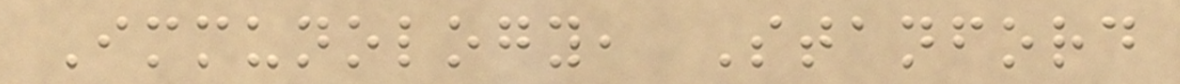Immunology, Stanford
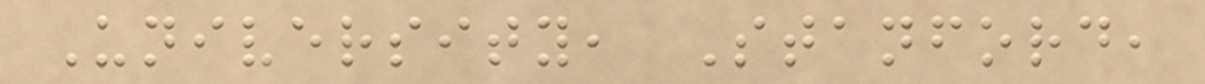University, Stanford,
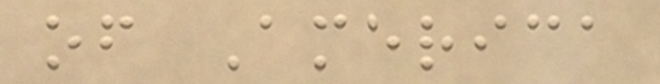of America
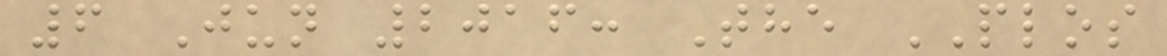6 Jun 2016: The PLOS
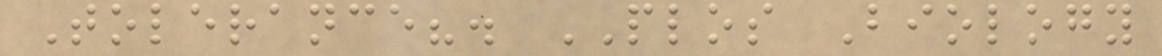Tolerance?. PLOS Biology
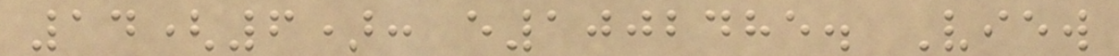14(6): e1002485. View
